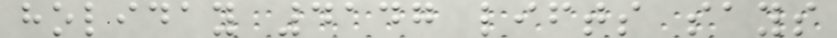holiday 4147 lifts says
